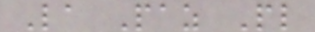La Paz Pl
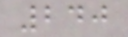240
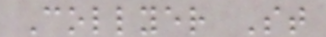Collyer St
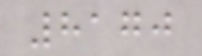8170
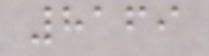8169
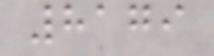8179
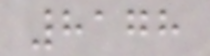8178
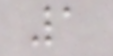1
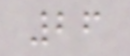26
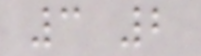3 2
